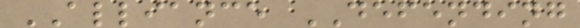ALLIANCE DEFENDING
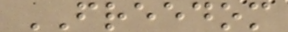FREEDOM
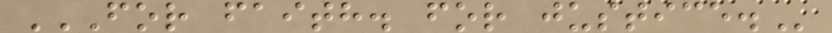FOR FAITH. FOR JUSTICE.
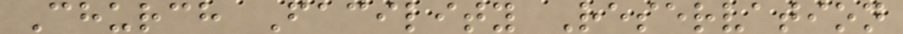Church Facility Reservation
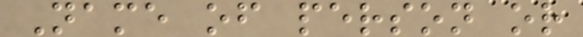Name of person or
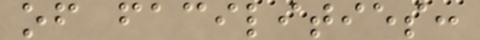of facilities:
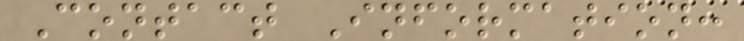Contact Information:
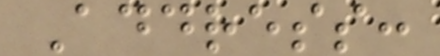Address:
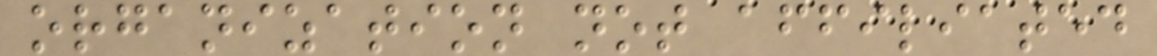organization not affiliated
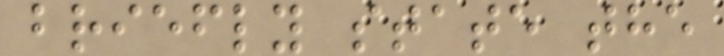briefly state the
